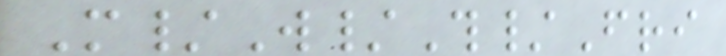M/W/Th/Fri
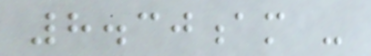8.30am -
